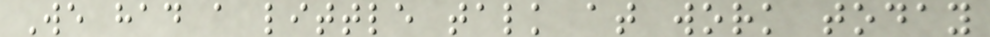We had a little talk at work today
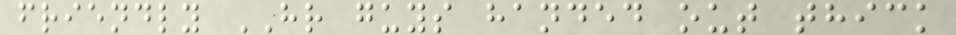friendly HR guys handed out thick
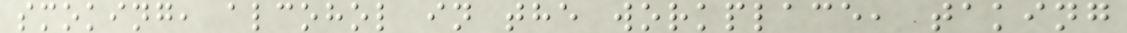smoking, alcohol in the workplace, taking
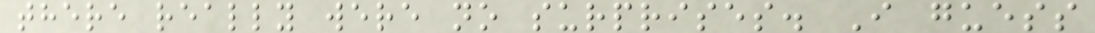there really were no surprises. I guess
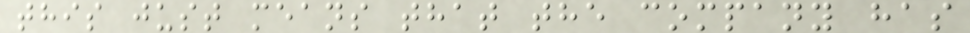this just means that the company has
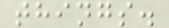things.
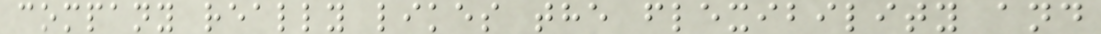company really likes the flexibility and
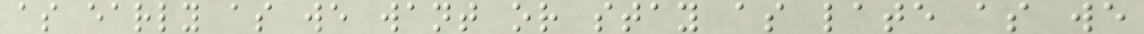as early as we want or stay as late as we
